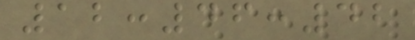12:46:42
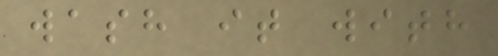wash it with
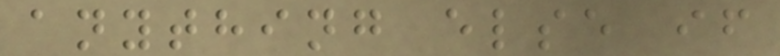anything else if
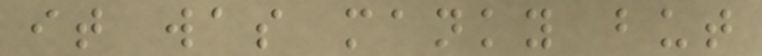it was manky but
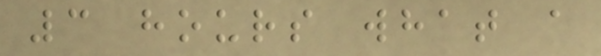3 hours what a
